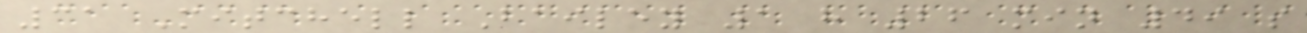31 Mitchell Bailey 1 h 26 min 49 s
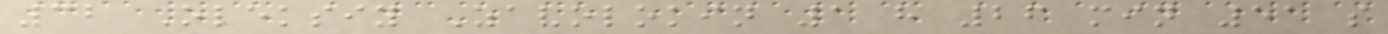32 Oleksiy Zavolokin 1 h 26 min 51 s
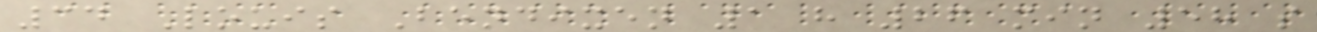34 Louis Bendixen 1 h 26 min 58 s
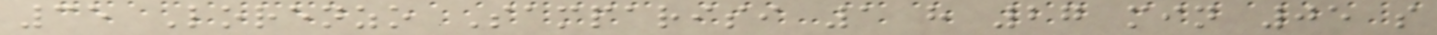35 Lorenzo Samparisi 1 h 27 min 05 s
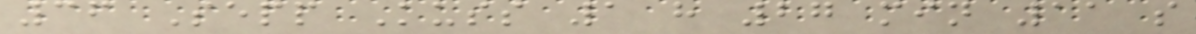36 Sepp Kuss 1 h 27 min 11 s
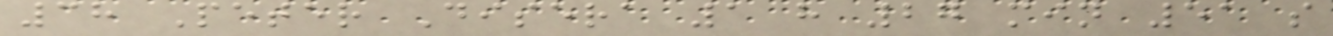38 Peter Disera 1 h 27 min 51 s
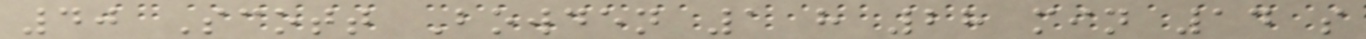40 Scott Bowden 1 h 28 min 14 s
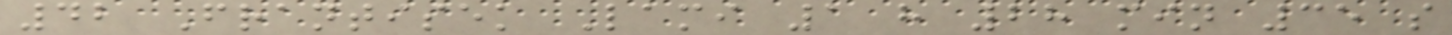42 Frantisek Lami 1 h 28 min 35 s
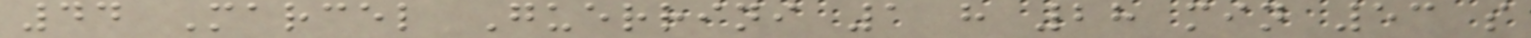44 Marcel Guerrini 1 h 28 min 53 s
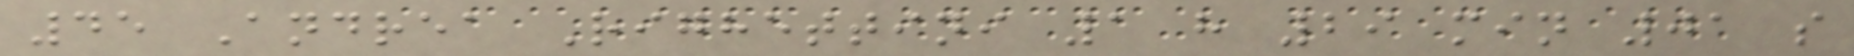45 Andrea Righettini 1 h 29 min 01 s
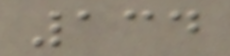134
